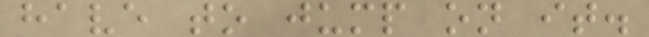have to jump on it.
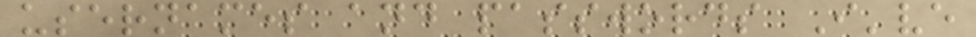usernames and passwords I've
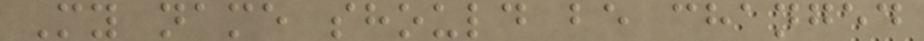My name should be changed
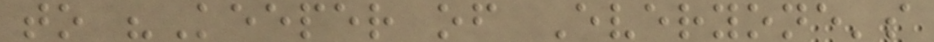to "Keeper of Everyone's
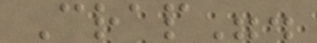Crap".
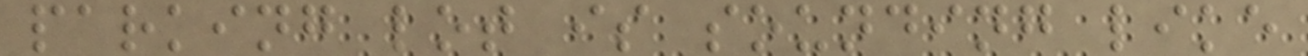parking lot is sounding like
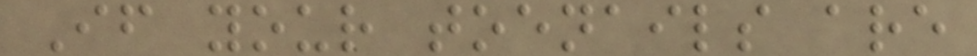If your toenails are
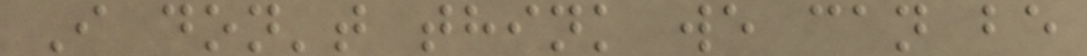I don't think we can be
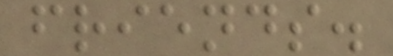friends.
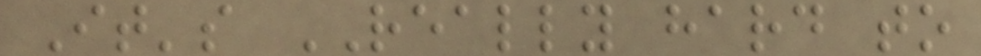It's REALLY hard to
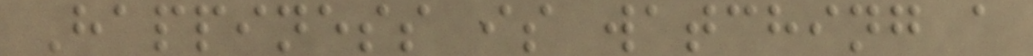Happiness is watching a
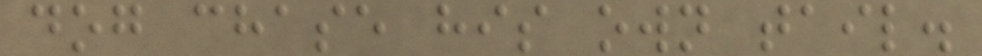dog chase his own tail.
